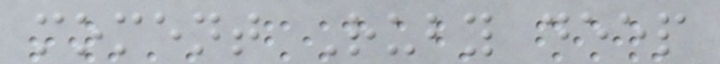moment Ruby deep
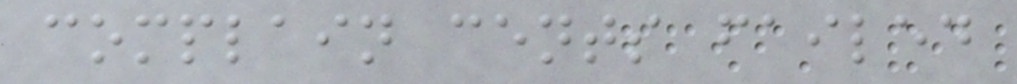complain cents failed
